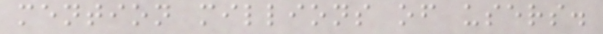mention millions of users.
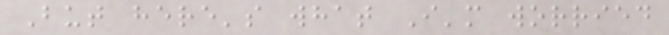But here's what I'm worried
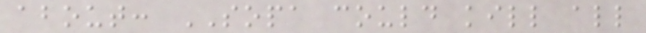about: SOPA could kill all
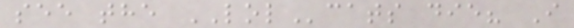see the LOLcats die? I
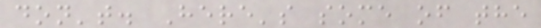don't. Here's some of the
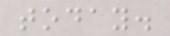today.
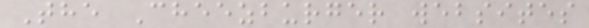The Cheezburger websites
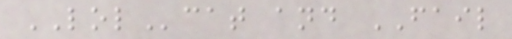LOLcat and FAIL
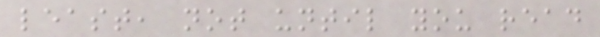least, not until you read
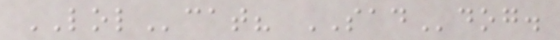LOLcat? SADdog.
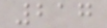217
